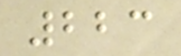223
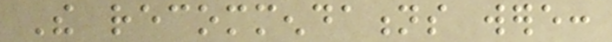The recommendations were:
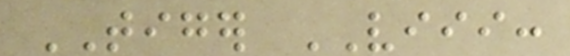TIGER VIII:
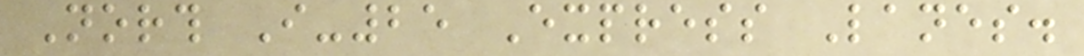North I-25 Express Lanes.
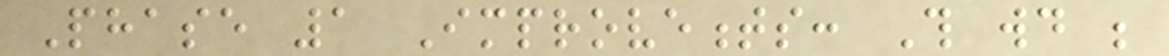Phase 1 Improvements: This would be
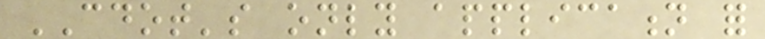CDOT's only application for
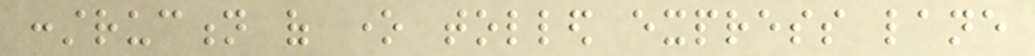construction of one tolled express lane
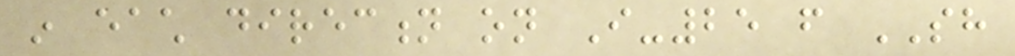in each direction on I-25 from SH
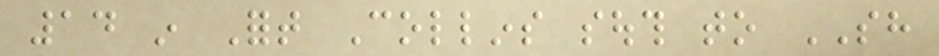14 in Fort Collins south to SH
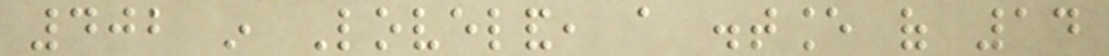402 in Loveland, a distance of 14
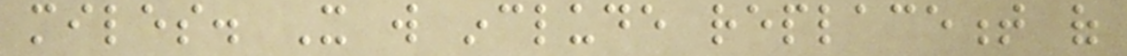miles. It will include replacement of
